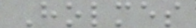Holmes
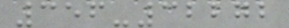356-32272
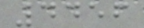4456
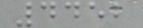4452
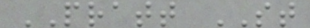PRATT ST
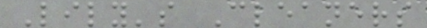Lily's Cleaners
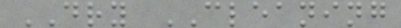DRY CLEANING
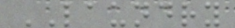LAUNDRY
